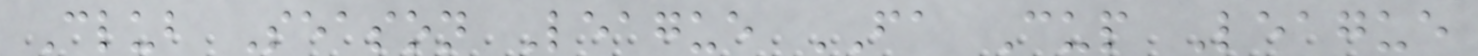Club Season League FA Cup League
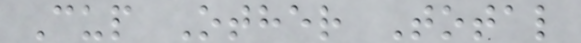Cup Other Total
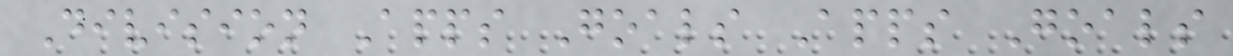Division Apps Goals Apps Goals
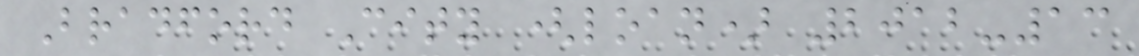Bradford City (loan) 2012-13
